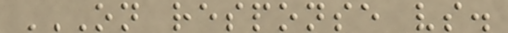ON RESPONSE VS.
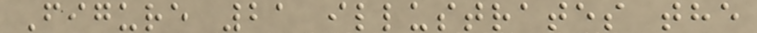Figure 21 illustrates the
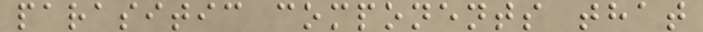parasitic components that
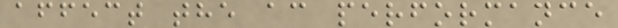affect the ac performance
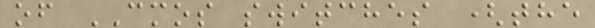of CMOS switches (the
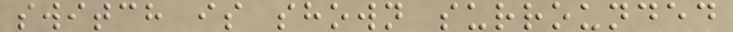switch is shown surrounded
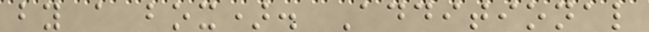by a box). Additional
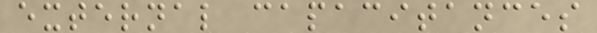external capacitances
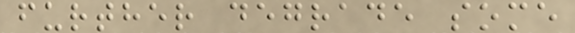further degrade some
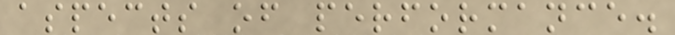aspects of performance.
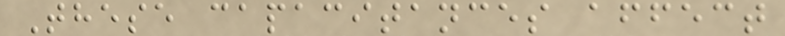These capacitances affect
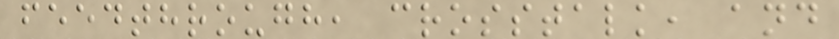feedthrough, crosstalk, and
